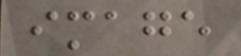image
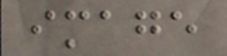image
